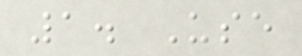1. Use
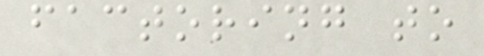factoring to
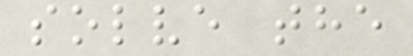solve the
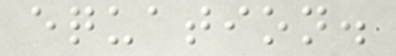equation.
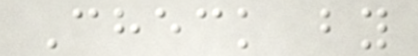Check by
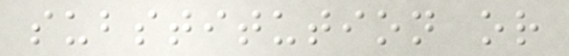substitution or
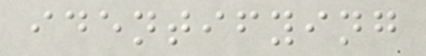identifying
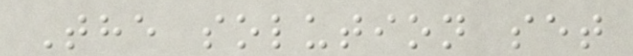The solution set
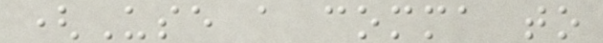(Use a comma to
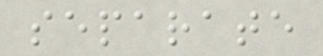separate
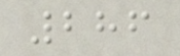286
